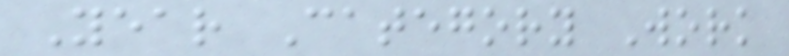Year Category Work
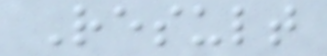Result
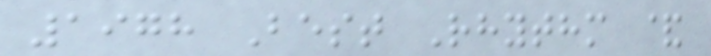1978 Best Rhythm &
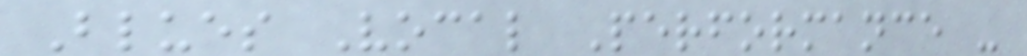Blues Vocal Performance -
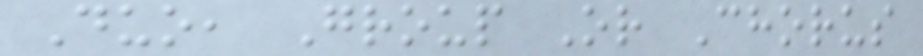Duo, Group Or Chorus
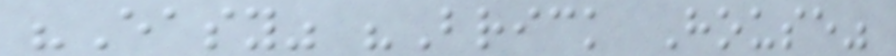"Easy" "Brick House"
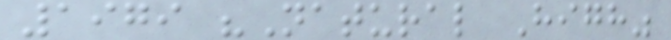1979 "Natural High"
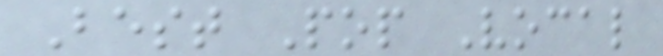Best Pop Vocal
